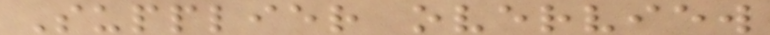Supplier overview
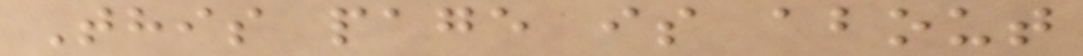This page is about
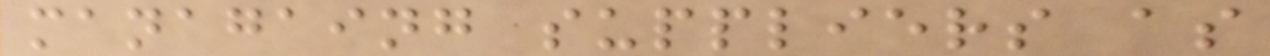managaing suppliers as
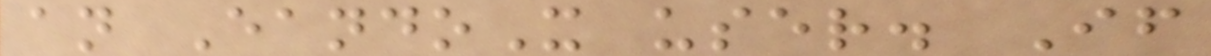an EandoX user. If
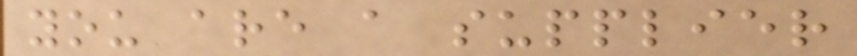you are a supplier
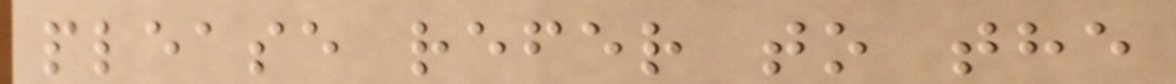please refer to the
